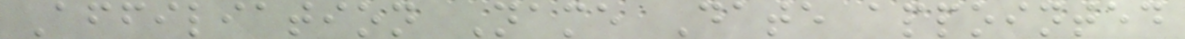Affiliation Name Date appointed
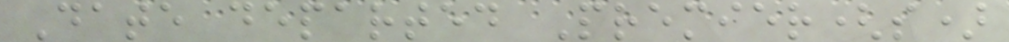Date departed Premier(s)
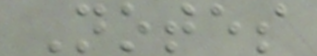Notes
